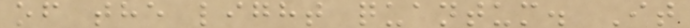of the light quantum. It
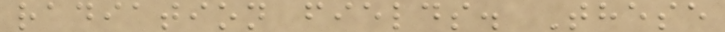radiation fields. These
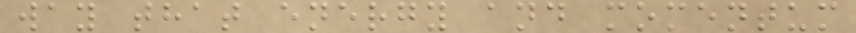way that energy and momentum
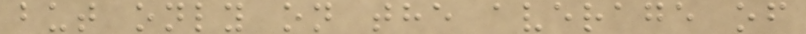but only on the average of
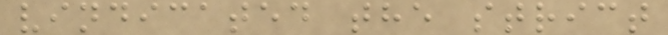vindicated the strict
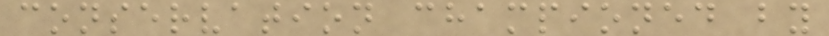conservation championed by
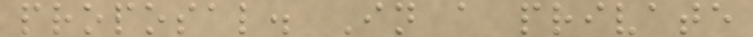proposal. In a private
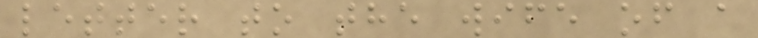letter to the wife of a
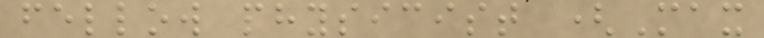fellow physicist (Max
